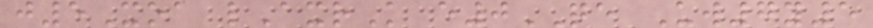j5Xoa lAxrK e0QE Uw7y5
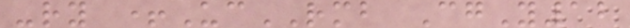-ry +UcRMB CgY12
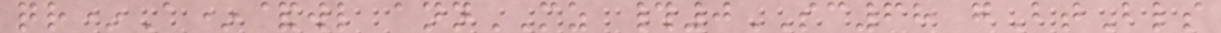qr*A*&wl annMZ #0SC68 gBtBls
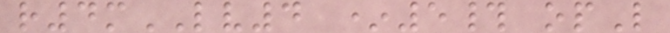r4mLV4 *5# opL
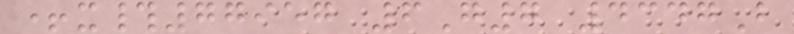+x#77957 6G7 4347B
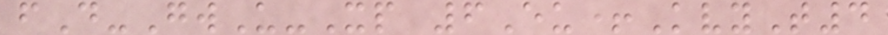fD-GwU-Xp 6Eu+KvyT4
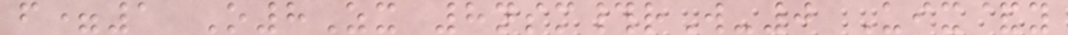f=1 O8Zx 8nsm#rW-0 Uix&y
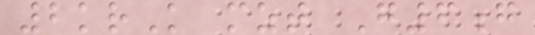2krK mzt G6g
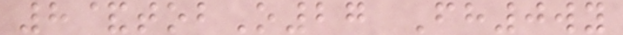8&tobO27 Fh0wy
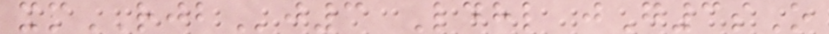xmRJBj3 Ldhl jG3sO
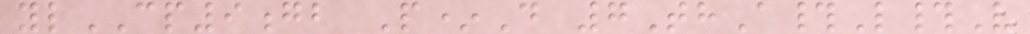ylCP9gb P*D 7ThA#L#V
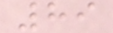89
